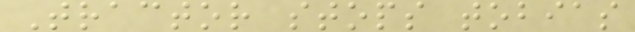Tractor stops tobias
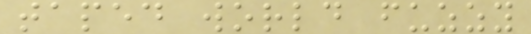taped world fuzzy
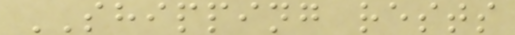SHIPPING rests
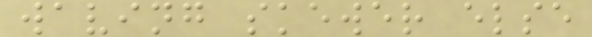waving skewer else
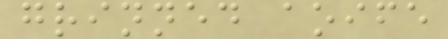grinned aoife
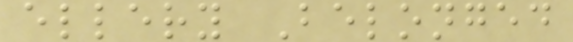ellery Belonged
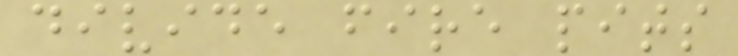divide fire pits
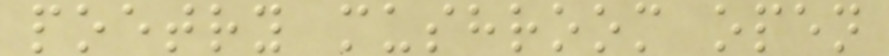poetry mushroom open
